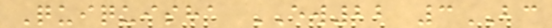Quiquisha EW22 3BC
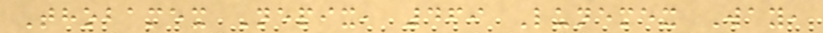Thobamex Nepix, 469 Lunemex Way,
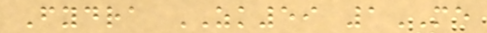Fydra ZK59 1ME
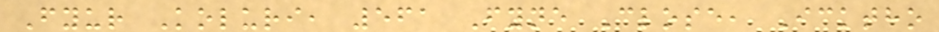Fyur Koluri, 561 Fyne Close, Icktho
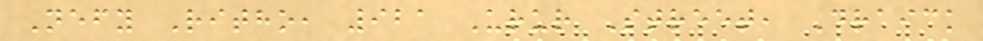Nefy Ritho, 921 Urur Street, Draick
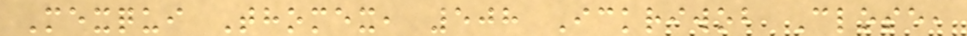Mexqui Thomex, 508 Ickriwob Close,
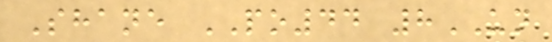Shane PO44 8UN
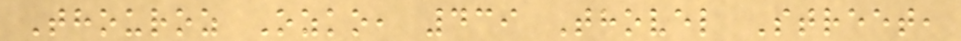Thouroz Ozko, 439 Thovel Street,
